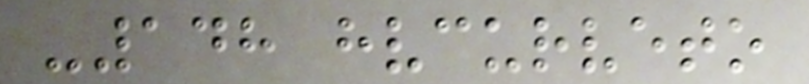-148 hvcurveto
